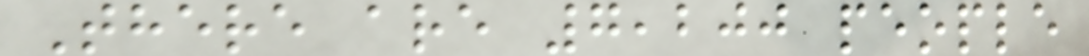There are 7,200 people
